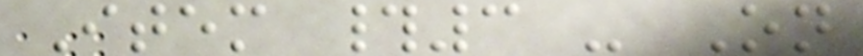Item #3 - On
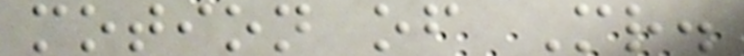motion of Mr.
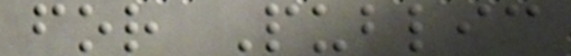for Public
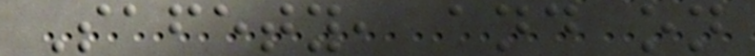Safety, and on
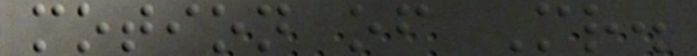motion of Mr.
